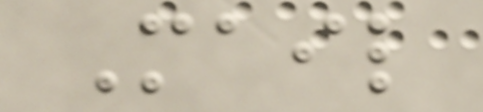Mail
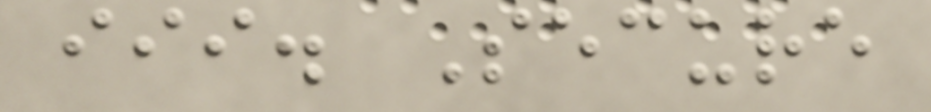iii. Secure
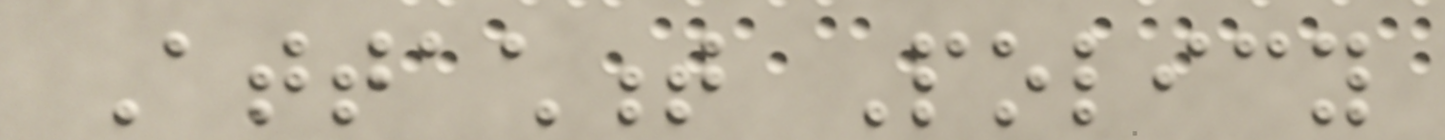Attachment Policy
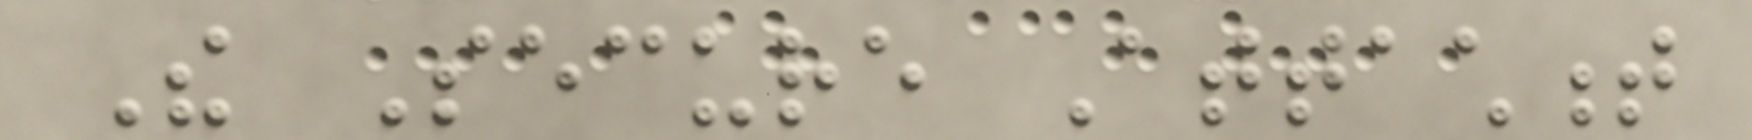The Secure Attachment
